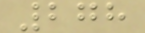278
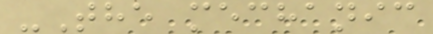-The mechanic
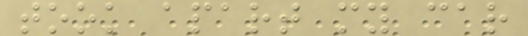took apart my car
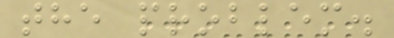the problem.
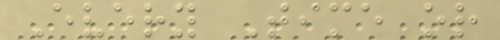Every Time or
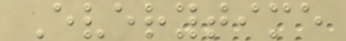Everytime
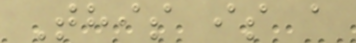This is a
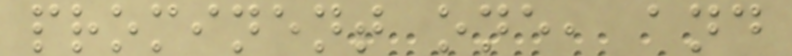prominent one, and
